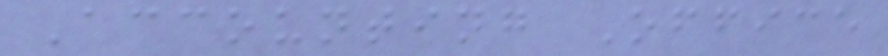Accounting Office
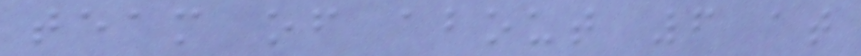team of about 6 at
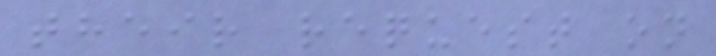their request on
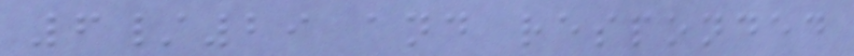6/29 and responded
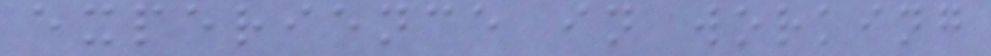experience in working
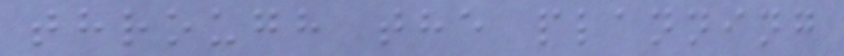through the planning
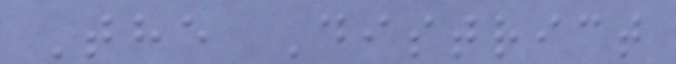The District
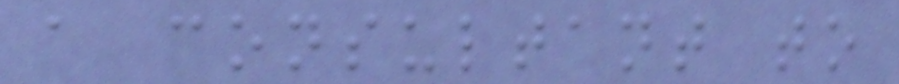a consultant to
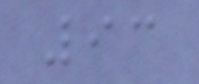93
